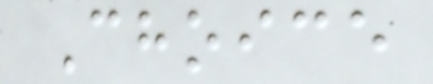Choice
